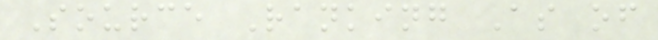Source Ranking As of
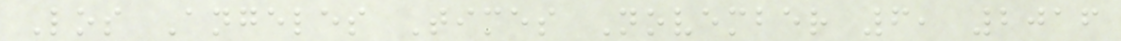Los Angeles Times November 6, 2016
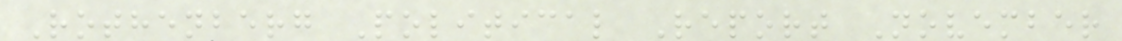Rothenberg Political Report November
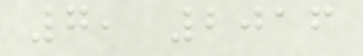7, 2016
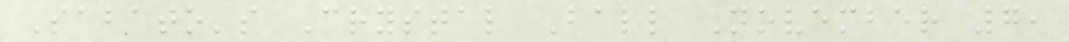Sabato's Crystal Ball November 7,
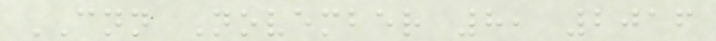CNN November 8, 2016
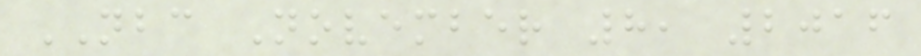NBC November 8, 2016
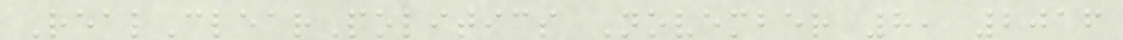RealClearPolitics November 8, 2016
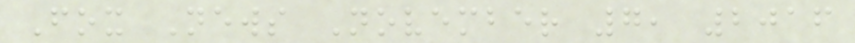Fox News November 7, 2016
